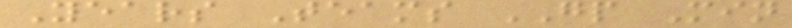Years Teams GP Min
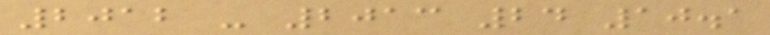2012 - 2013 24 10.1
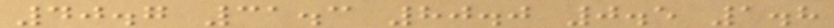40.7 31.3 80.0 0.5 1.8
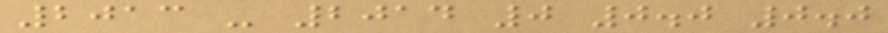2013 - 2014 0 0.0 0.0
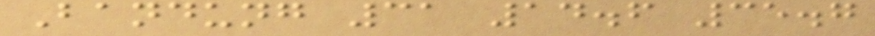Bandung 31 14.6 35.7
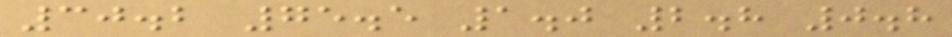30.2 75.5 1.0 2.8 0.8
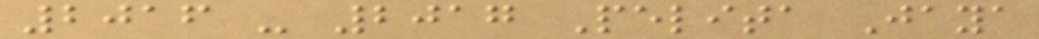2016 - 2017 Pelita Jaya
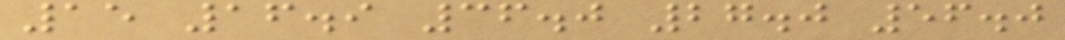15 16.9 36.0 27.0 56.0
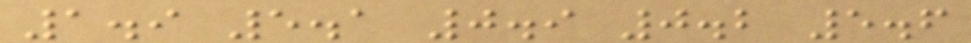1.9 5.1 0.9 0.2 5.6
